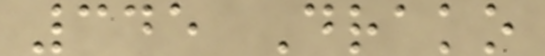345 Drako
